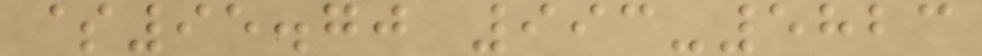$95.70 993-5823
